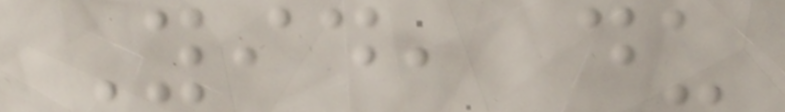Yid, du
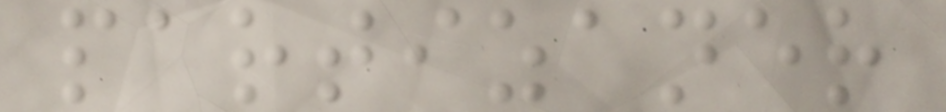partizaner
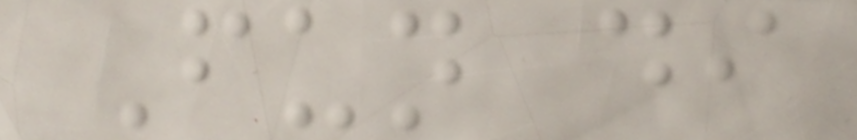Fun di
